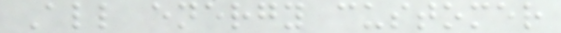All energy customer
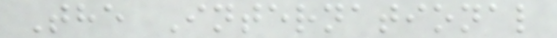The International
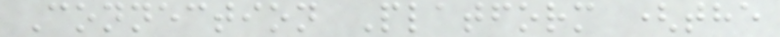Connection Platform (the
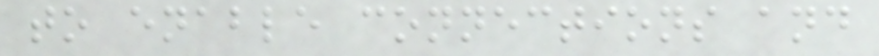to enable connections and
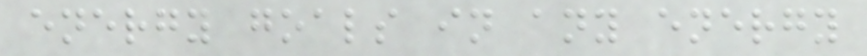energy goals in any energy
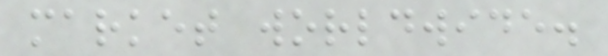market worldwide.
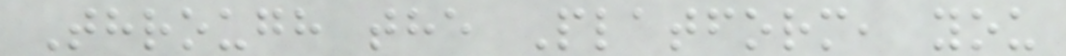Through the Platform, you
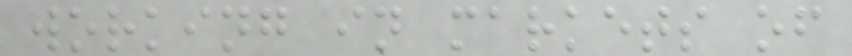working in markets of
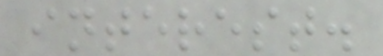interest.
